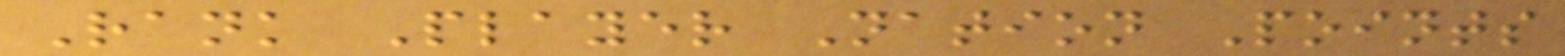Rank Player Nation Points
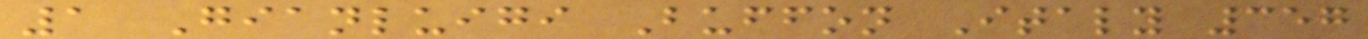1 Gianluigi Buffon Italy 357
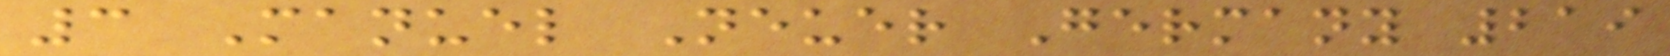3 Manuel Neuer Germany 219
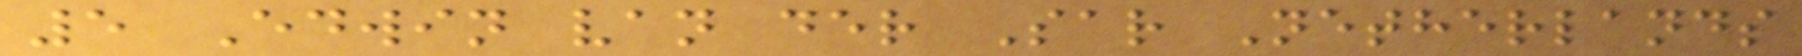5 Edwin van der Sar Netherlands
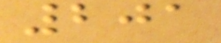201
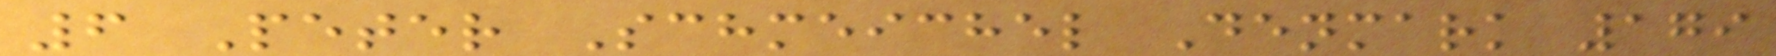6 Peter Schmeichel Denmark 179
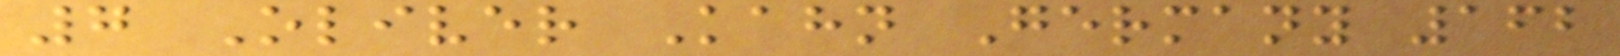7 Oliver Kahn Germany 162
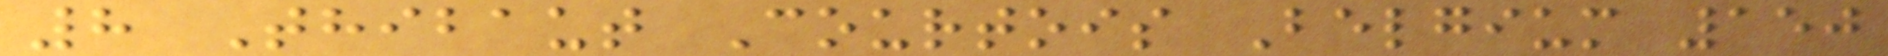8 Thibaut Courtois Belgium 150
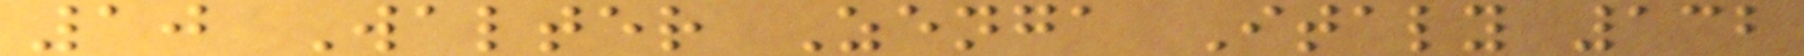10 Walter Zenga Italy 132
